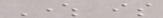Where is
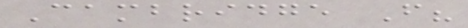Cambridge From?
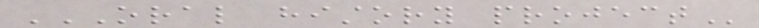ORAL HISTORY PROJECT
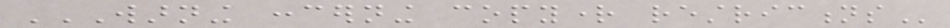WARNING CONCERNING COPYRIGHT RESTRICTIONS
